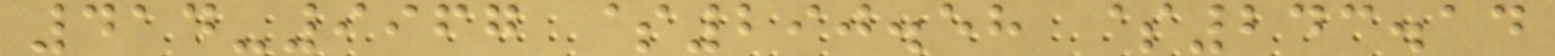414-9967 $290.58 $243.14
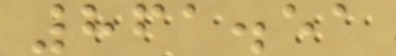861.51
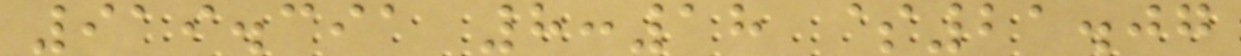919.391 8:18 $21.07
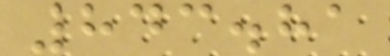843.81
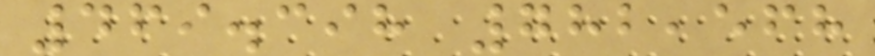469.398 782,568
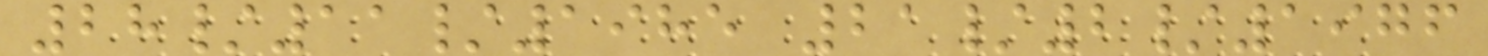28/11/1985 21/2/1976
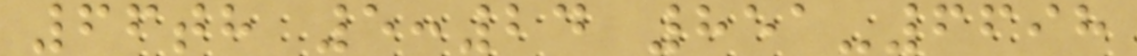66th 5:24 851-6698
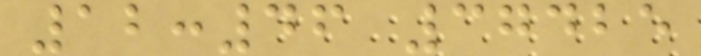12:46 37425
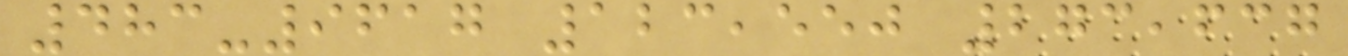483-9617 123,550 273,637
